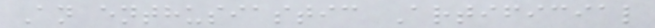An enthusiastic Artificial
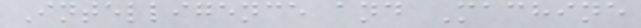Intelligence and Machine
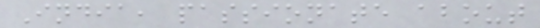India, passionate about
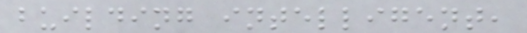building intelligent,
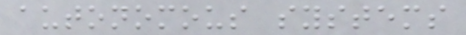autonomous systems
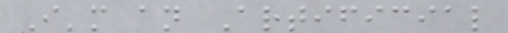I'm an Artificial
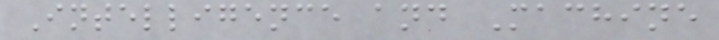Intelligence and Machine
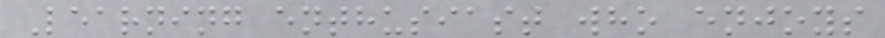Learning enthusiast who enjoys
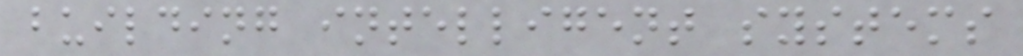building intelligent systems
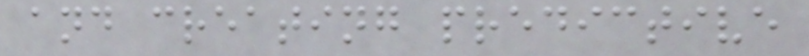and creating predictive
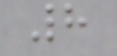8
